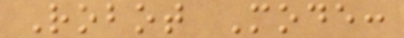Robot Mode:
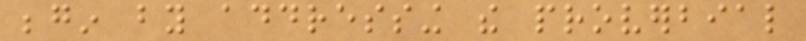begin by addressing the proverbial
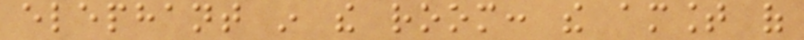elephant in the room: the amount of
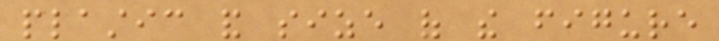plastic and size of the figure
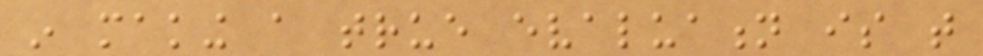in making a true evaluation is that
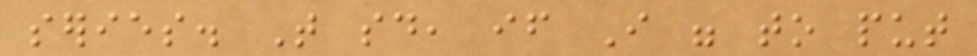series. That said, if I were to put
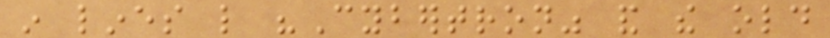in lines like "Cybertron" and the old
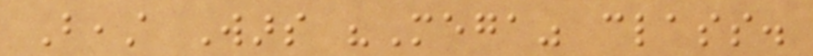Beast Wars "Mega" class.
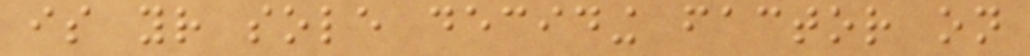is your sole deciding factor on
